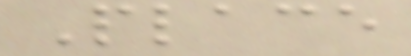Place
